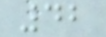42
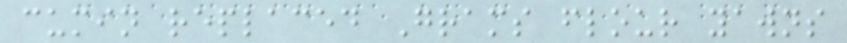cumin replaced Grams flour yawns
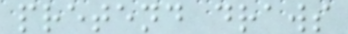pretend draws
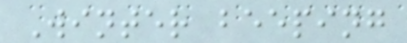Winter beeping
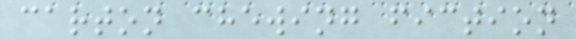carton chewing fiction
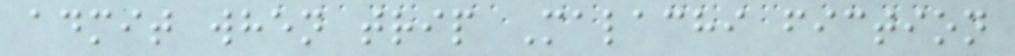admit when trip Malachi fiction
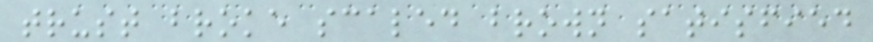trust broke scaled brown satisfied
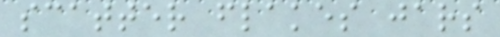scatter flakes jars
